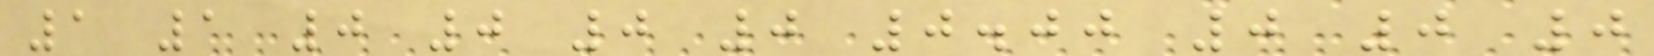1 1 0 0 0 0 0.00 0 0 0
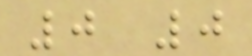0 0
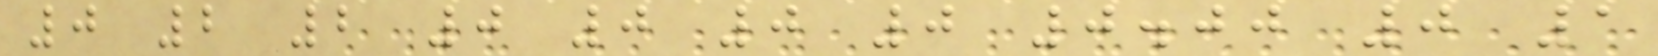0 2 2 0 0 0 0 0.00 0 1
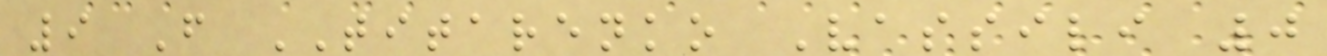9 F TITARENKO Vassili 0
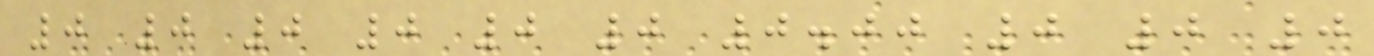0 0 0 0 0 0 0.00 0 0 0
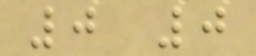0 0
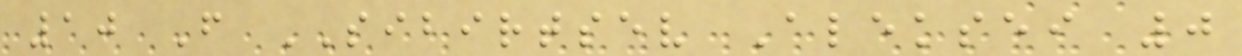10 F SIBIRTSEV Aleksei 0
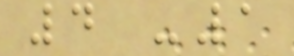4 -1
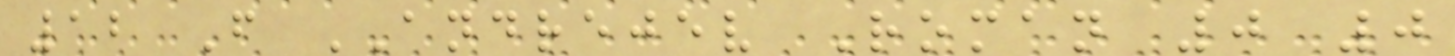12 F ANDREJEV Roman 0 0
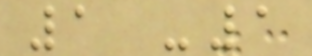1 -1
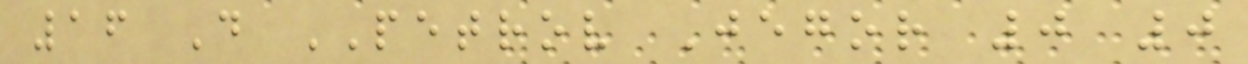16 D PETROV Jegor 0 0
